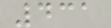431
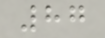87
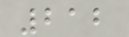212
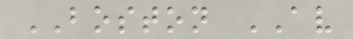BOSTON AV
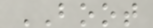BOOT
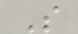S
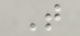T
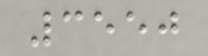3550
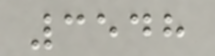3548
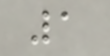1
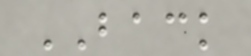BACK
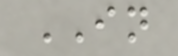IN
